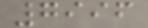7996
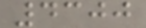4300
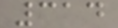314
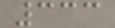333
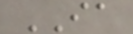IA
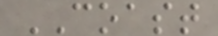COAST
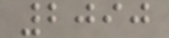2090
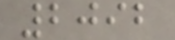2092
